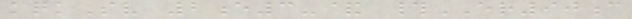kqkSv 2e3-& #ER90c
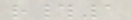r#1
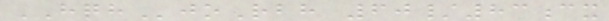HQHjoRbh 60/83cx
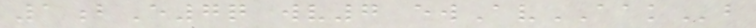1bE7q wv7 ewAvAAKb
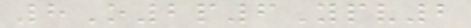8O2p6Ypv2
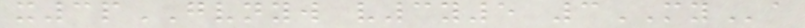x3pGVNYW v3y5 3MYa
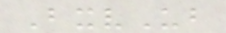BxvUb
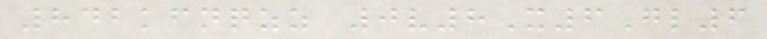842kfnqzz 0v8X6Gl6
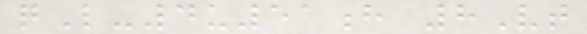qL-4u51h 8Vt
